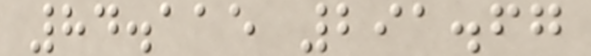84.115 291.67
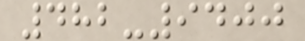482-9400
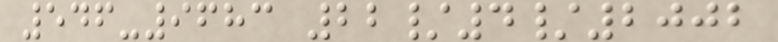546-9683 22/4/2002
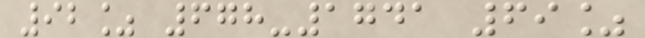92% 678-1741 69%
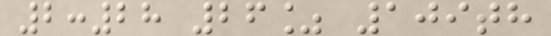2:28 26% 109th
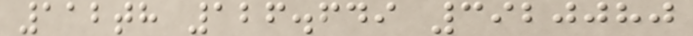112th 126.649 3920080
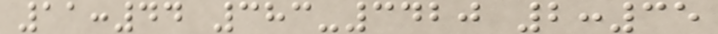11:44 383-3420 2:35
